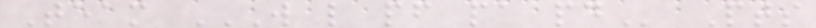Team W L PF PA PD Pts
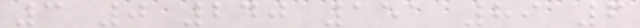3 0 240 151 89 6
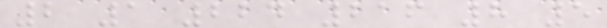2 1 224 216 8 5
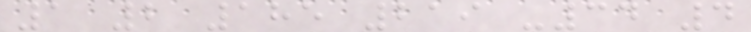1 2 185 219 -34 4
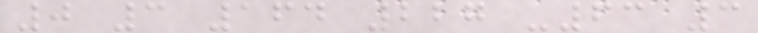0 3 164 227 -63 3
